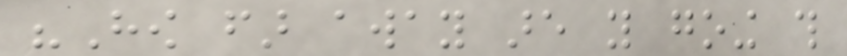"How far away are you going this
